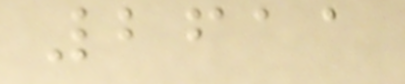2611
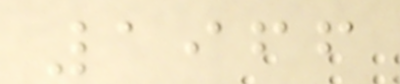1966
